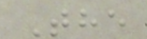The
